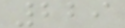229
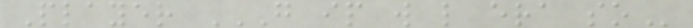Player G IP W L ERA SO
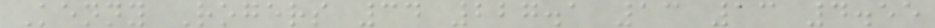Kenny Rogers 34 227.1 13 13 4.55
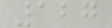127
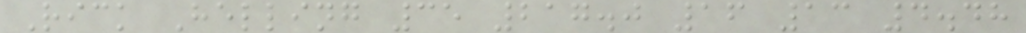Rick Helling 35 217.0 16 13 4.48
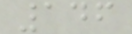146
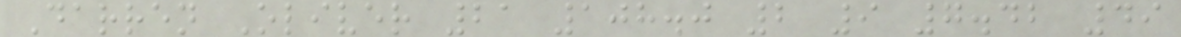Darren Oliver 21 108.0 2 9 7.42 49
